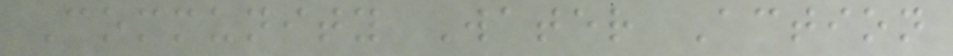Community Water Action
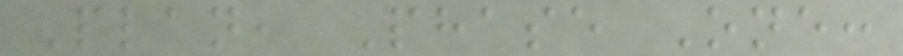Plan, Phase One:
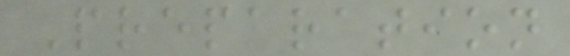Preparation
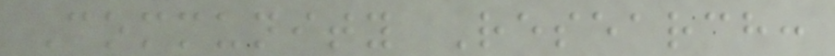Community Research:
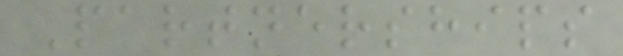Partnerships
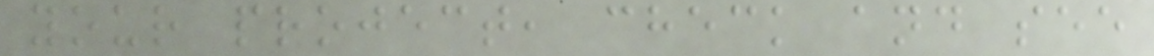your project, check and see
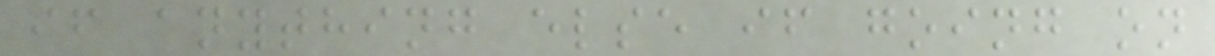if anything else if going on
